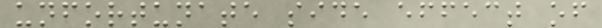unfortunate side effect of
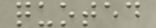quoted
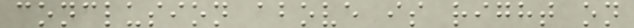conclusion above is right on
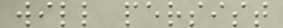will persist
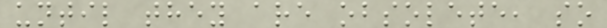until they are obsolete, so
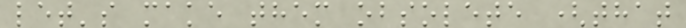let's make them obsolete (that
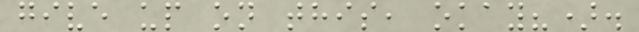give up on this, okay?).
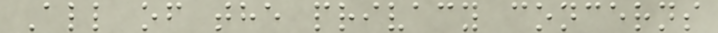All of the privacy concerns
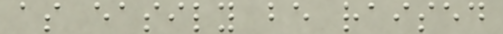as easily be raised
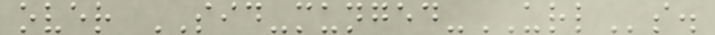over SID-munged-URLs.
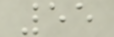55
